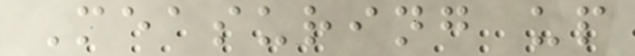Measuring up
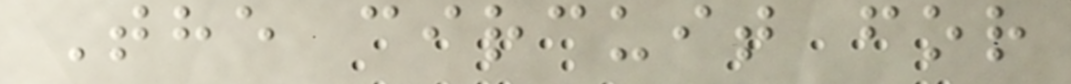The circuit for
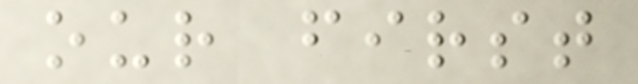our first
